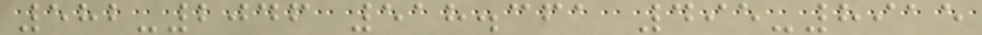582-2046 518.361 495-8915
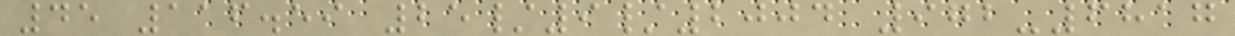45 116.59 25/9/2004 972-6817
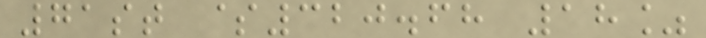71st $320.68 18%
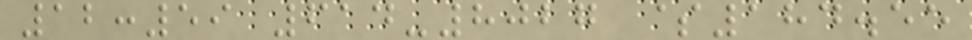12:59 614-8027 $184.55
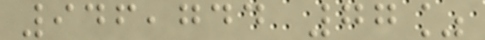946,744 77%
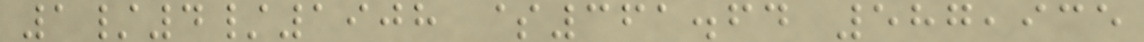1/4/1908 $361.64 587,935
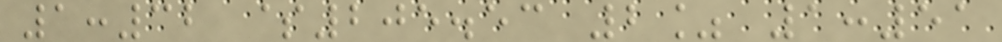1:32 $205.53 2% 1:51
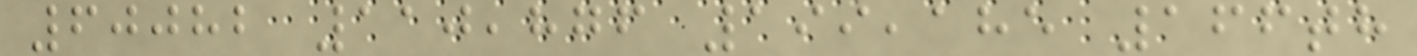60082 110,876 199,185 166th
